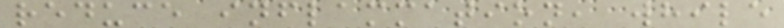reduce inflammation, while
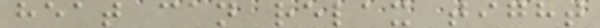heat can relax tight
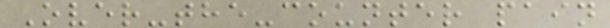Over-the-counter pain
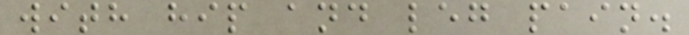with hip and leg pain.
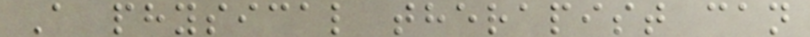A physical therapist can
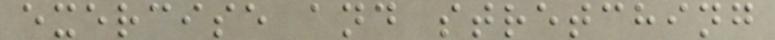exercise and stretching
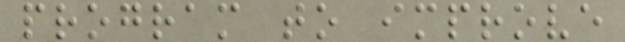program to improve
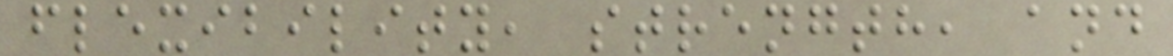flexibility, strength, and
